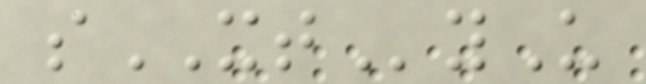sXTyU
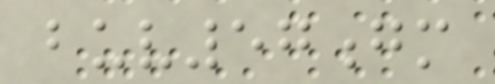buv57gm
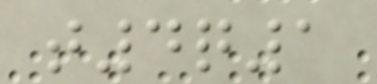t4q1
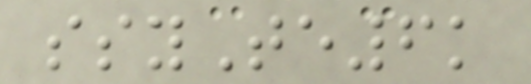ssyTe6k
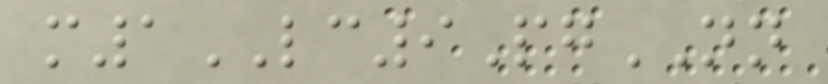m1LC9PgNN
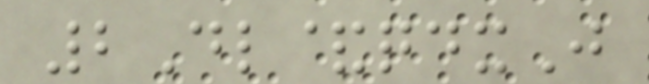2Dl&qdxJ
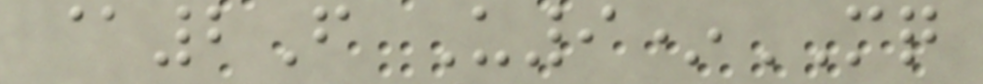@2F U9*MQ
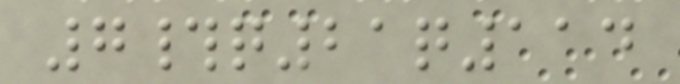7#q21q114
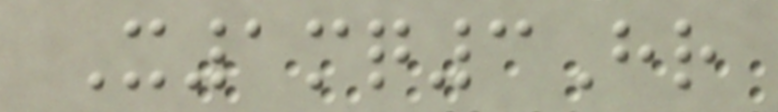X1mq3Hr
